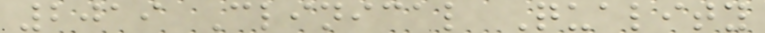2019 Clinical Quality
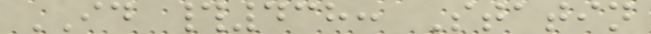ID #438: Statin
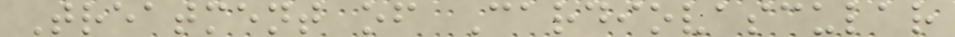Treatment of Cardiovascular
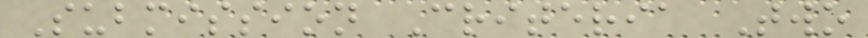Submission Criteria Two
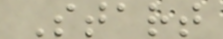Start
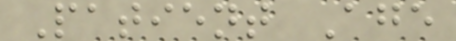Patient Age
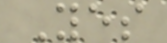Yes
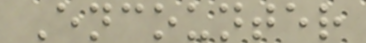Encounter
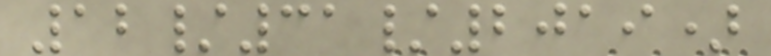12/31/2019)
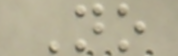No
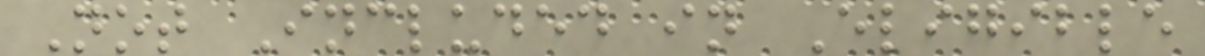Not Included in Eligible
